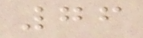76
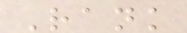Rank
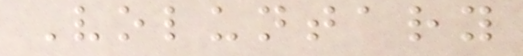Voluntary
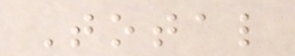Total
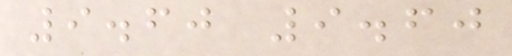9.60 9.60
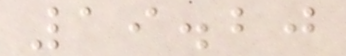19.20
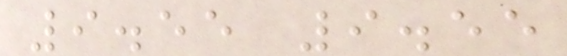9.55 9.55
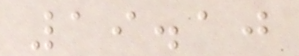19.10
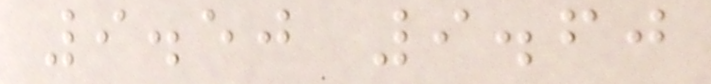9.50 9.60
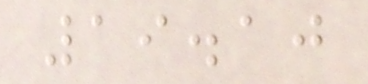19.10
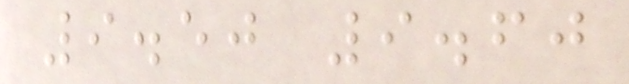9.50 9.60
